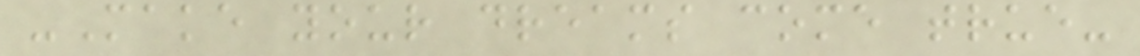-Make your dreams come true-
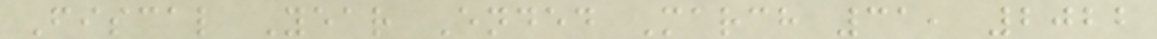Fiscal Year Ended March 31, 2022
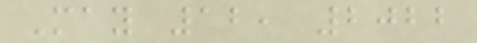May 12, 2022
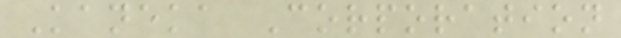Kaneka Corporation
